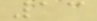13
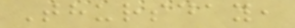Thursday,
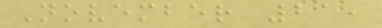November 21,
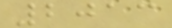2013
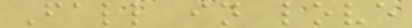Fall in love
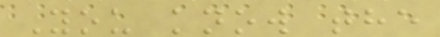You know the
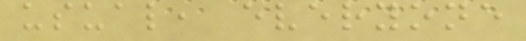usual, everyone
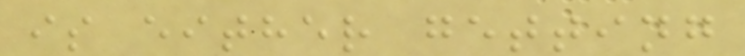is either getting
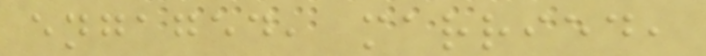engaged, married,
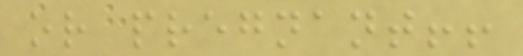or pregnant!!
